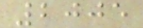2005
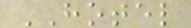HOTEL
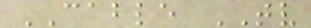CABLE TV
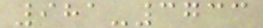981-3733
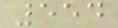554
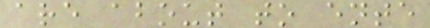are about to ente
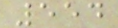554
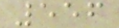556
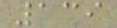139
